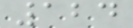124
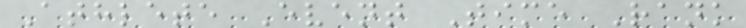Athlete Event Time Rank
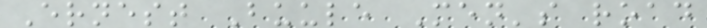Ernest Buule Men's road
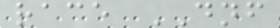race DNF
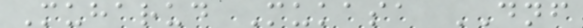Muharud Mukasa DNF
